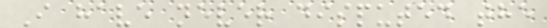I have never disputed the
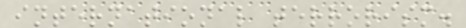international terrorism.
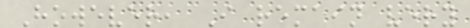However, I remain very
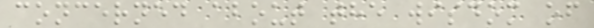concerned about the wisdom of
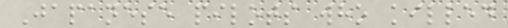Japanese pilots who killed
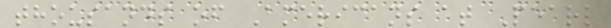thousands of Americans at Pearl
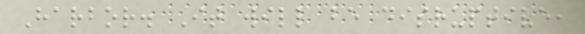Harbor. It will be disruptive,
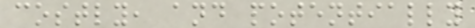costly, and potentially
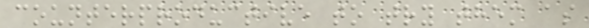counterproductive to try them as
